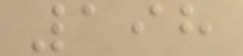198
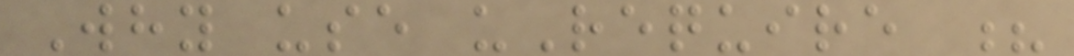Why use uRequire ?
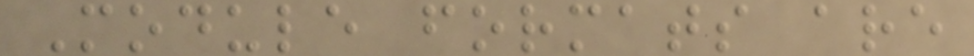Module formats are
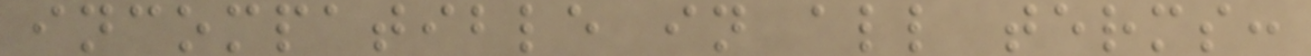incompatible in all terms:
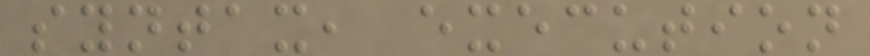syntax, execution
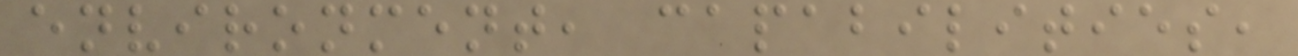environment, capabilities,
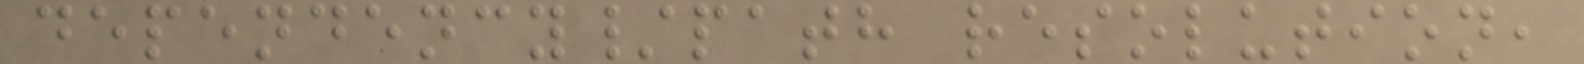dependency/path resolution,
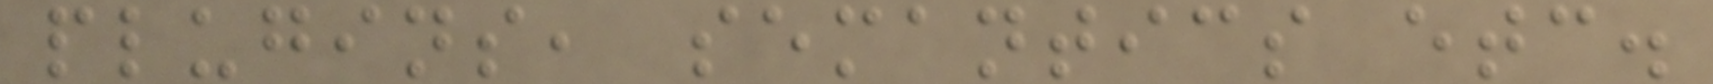plugins, semantics etc.
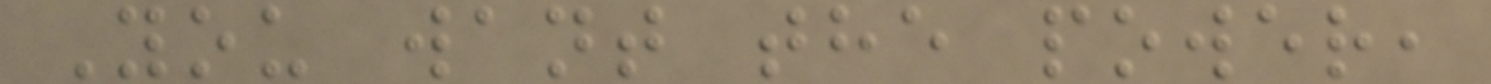You want the power,
